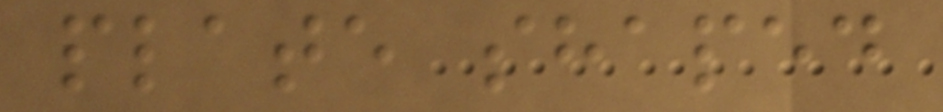plate shaped
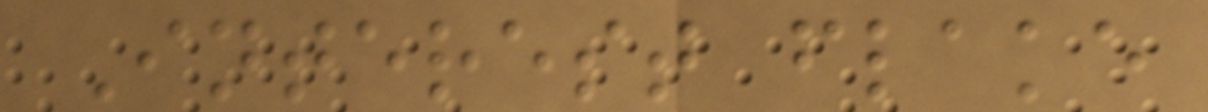Interest flake
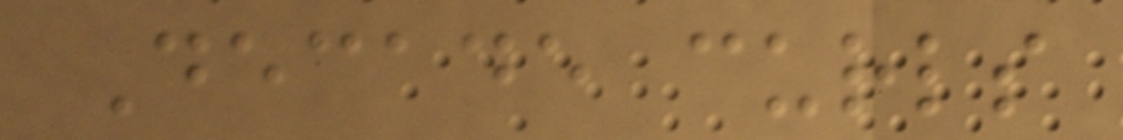Decade curls
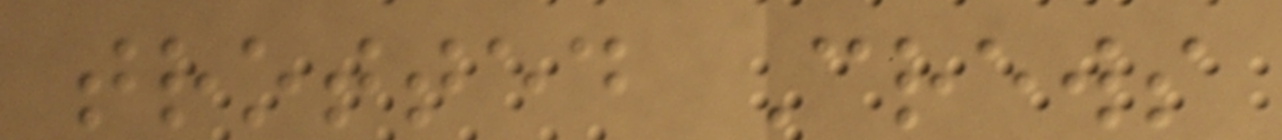trotted Crews
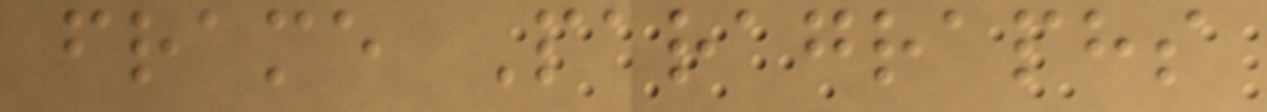frame Paragraphs
